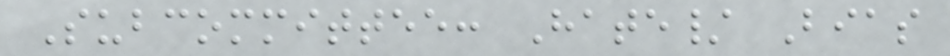Subcommittee: Hate/ Bias
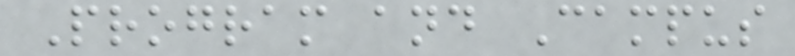Program and Campus
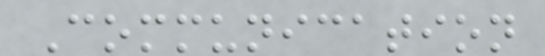Communication
